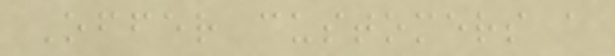Offer customers a
